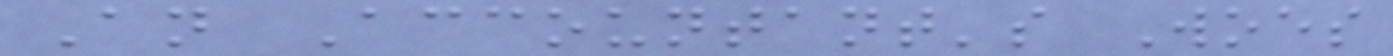An Accountant's Woes
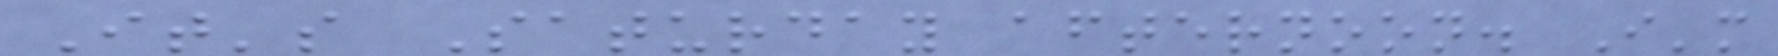It's Saturday afternoon. I'm
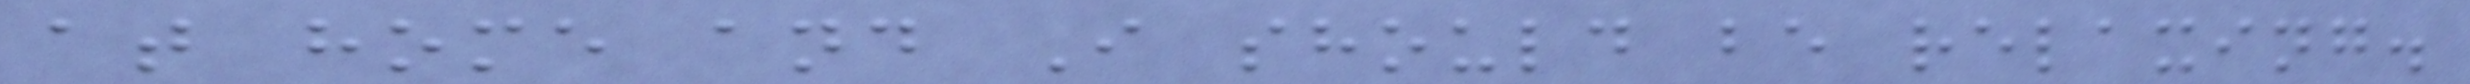at home and I should be relaxing.
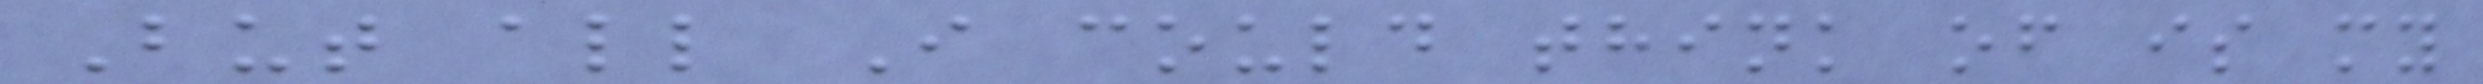But all I could think of is my
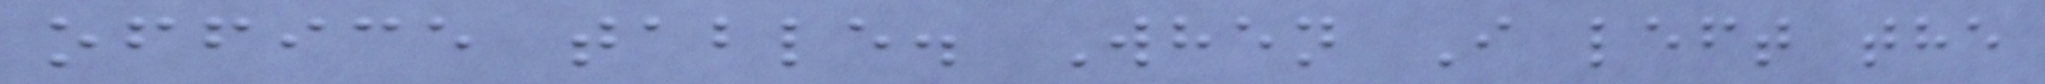office table. When I left the
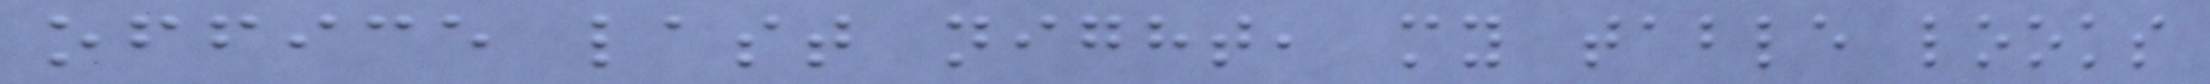office last night, my table looks
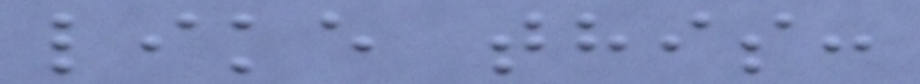like this:
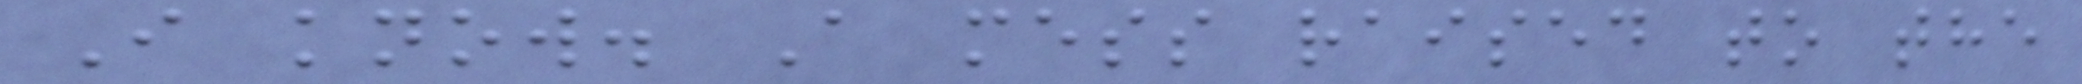I know. A mess raised to the
